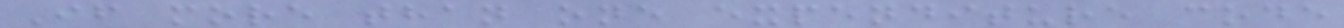If more than one expenditure code
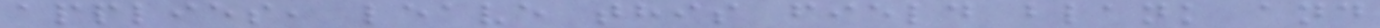applies, leave this field blank and
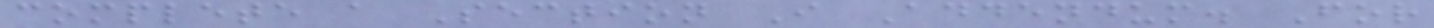complete a Section I Addendum. For
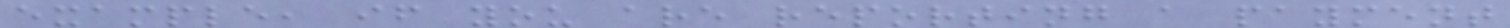example, if you are reporting a payment
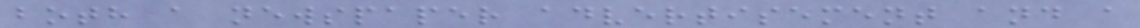both a newspaper advertisement and a
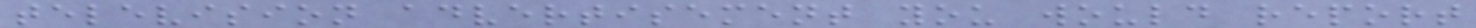television advertisement you would report
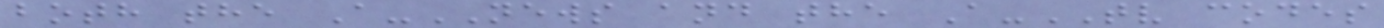both the A-NEWS and the A-TV codes
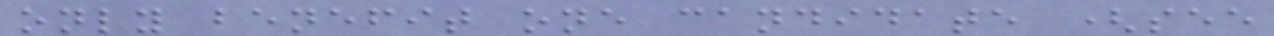only benefit one candidate (see
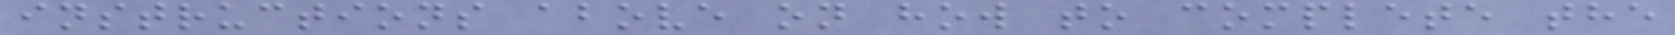instructions above on how to complete the
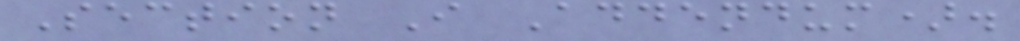Section I Addendum).
